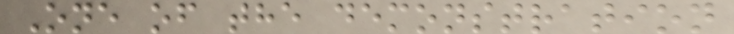One of the demonstration
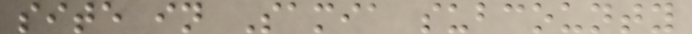site in Samia subcounty
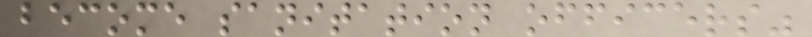become sanitation officers"
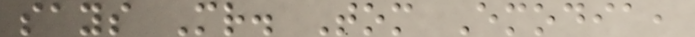says Mr. Tom Emodia,
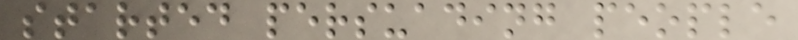started persuading people
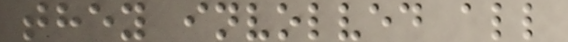they involved all
